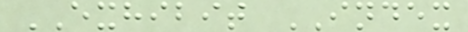EXHIBIT INDEX
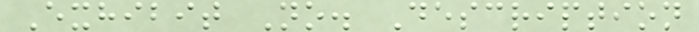Exhibit No. Description
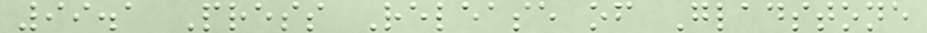99.1 Press Release of Gladstone
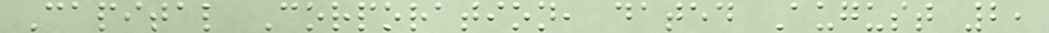Capital Corporation, dated August 2,
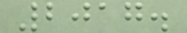2017.
